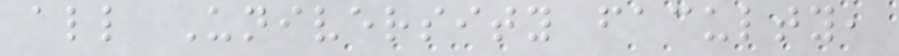all University faculty,
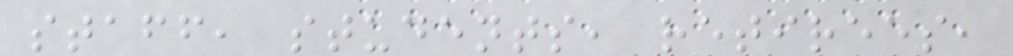staff, students, retirees,
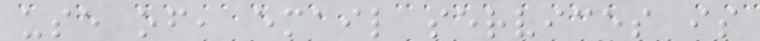use of, email services is
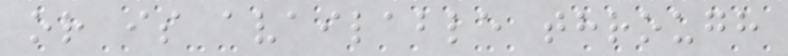or is available through
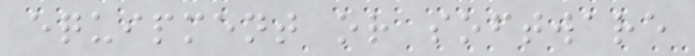equipment or software
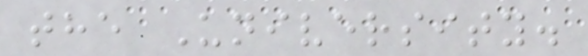the University.
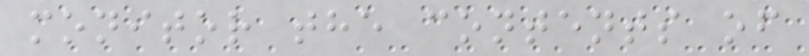monitor the contents of
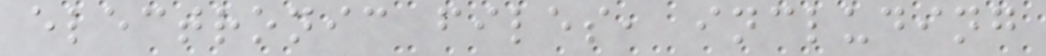electronic files, including
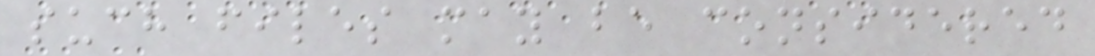such files may be considered
